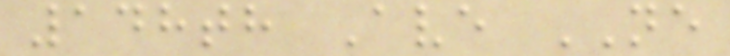148th Ave NE
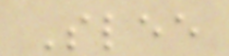Slee
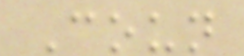Coun
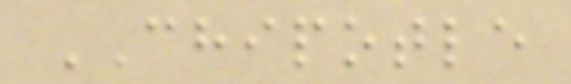CHIPOTLE
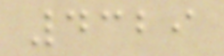4329
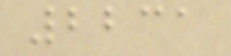2231
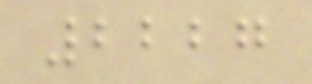2227
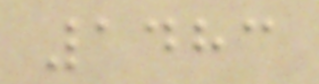1483
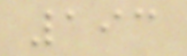193
